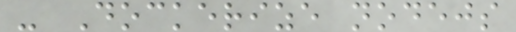- Dockerize nodejs
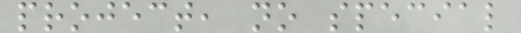project, no special
